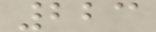223
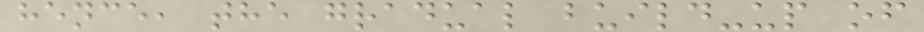hence, the gradual build-up of
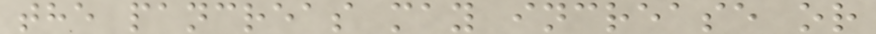the pancreas may increase or
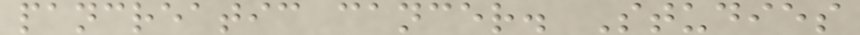pancreatic cancer. Studies
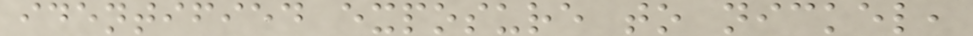identified exposure to nickel,
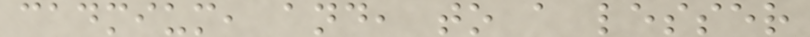cadmium, and, to a lesser
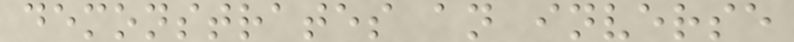demonstrates an inverse
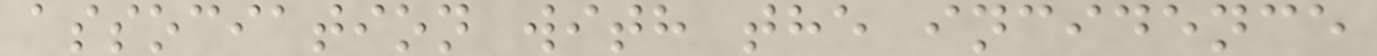association with the incidence
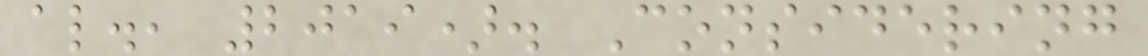al., 2019). Considering
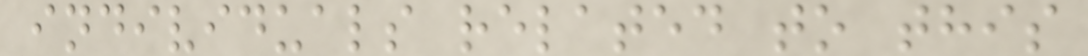individuals related to this
